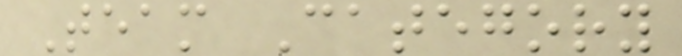Team Category
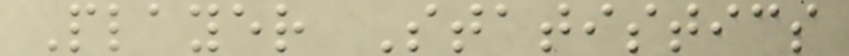Player Statistics
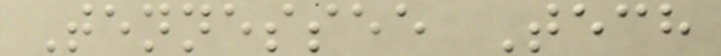Tennessee Tech
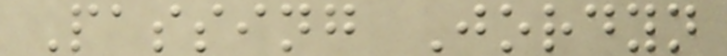Passing Jordyn
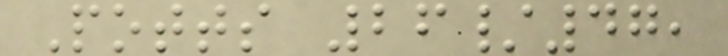Potts 26/47,
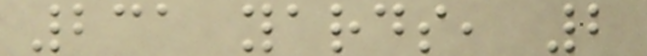231 yards, 2
